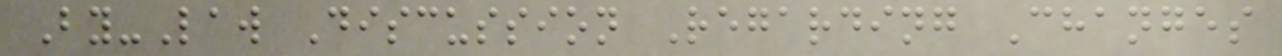By-Law Discussion Regarding Changes
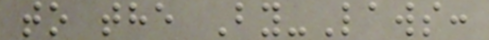to the By-Laws:
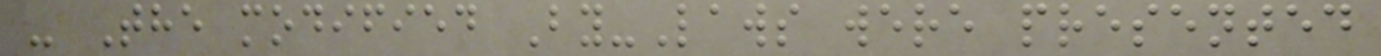- The modified By-Laws were presented
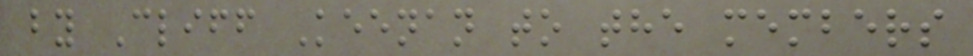by Cliff Keenan to the members
